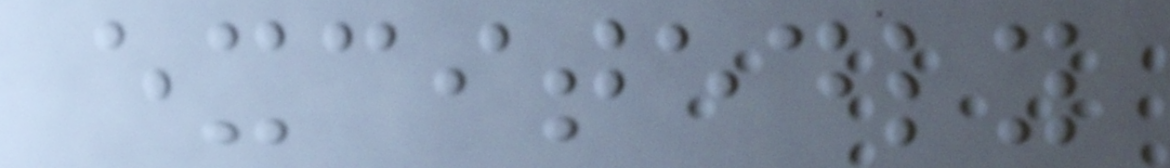excitedly
